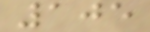105
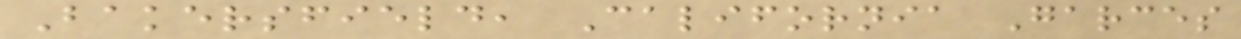Bakersfield, California Garces
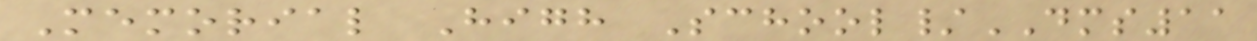Memorial High School/DMS11
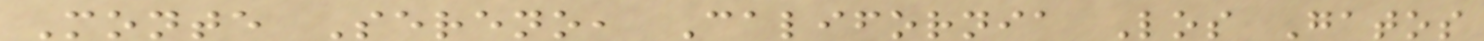Monte Sereno, California Los Gatos
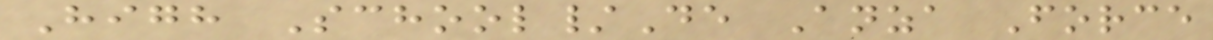High School/De Anza Force
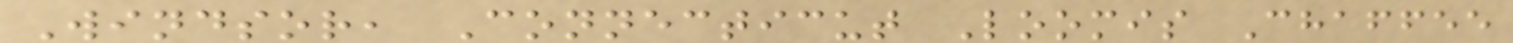Windsor, Connecticut Loomis Chaffee
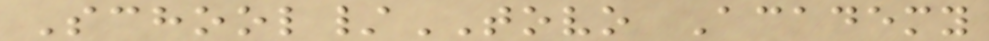School/TOVO Academy
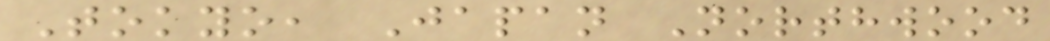Tokyo, Japan Northwood
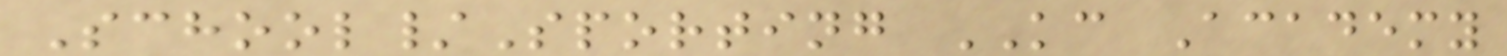School/Sporting KC Academy
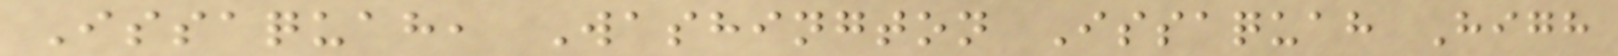Issaquah, Washington Issaquah High
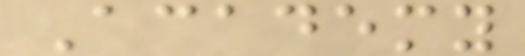Academy
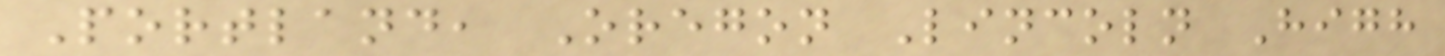Portland, Oregon Lincoln High
